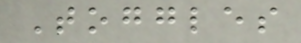Toggles
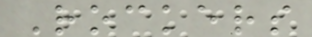Rockers
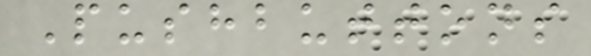Pushbuttons
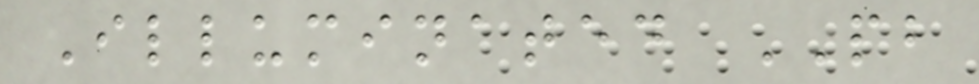Illuminated PB
